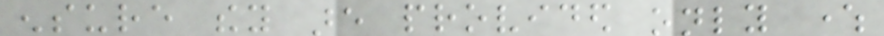ensure they are provided only where
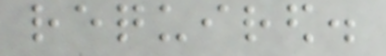required.
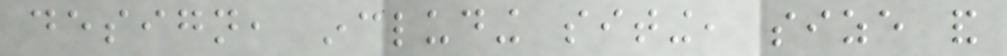design, including siting, size and
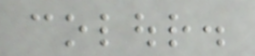colour.
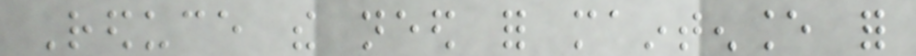Reduce the need for maintenance for
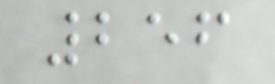256
